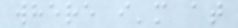where i'm at
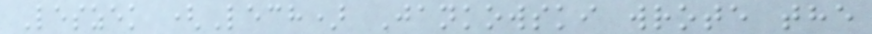Leszek (Lech) Jankowski wrote the
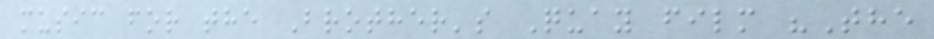music for the Brother's Quay film "The
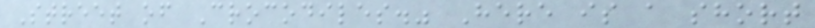Street of Crocodiles." Here is a short
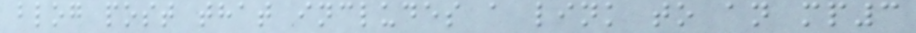blog post that includes a link to an mp3
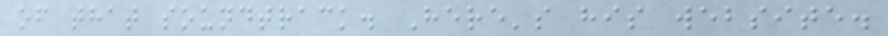of that soundtrack. Here's his website.
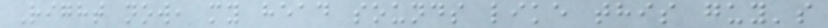Right now, my head sounds like this guy's
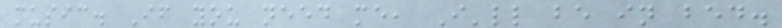music. If you need me, I'll be in bed.
